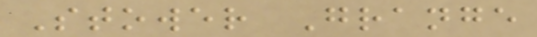Stower Grange
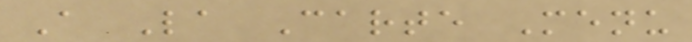A La Carte Menu
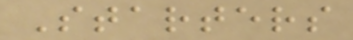Starters
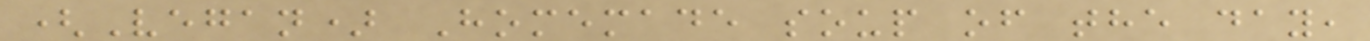(Vegan) Homemade soup of the day,
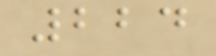224
